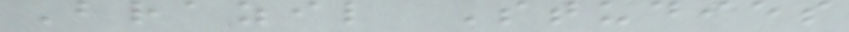Brazil Studies
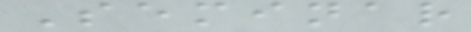Seminar
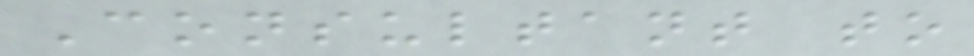Consultant to
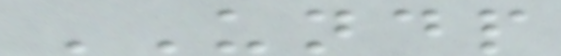UNDP
